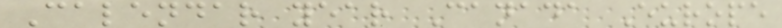Calendar year Canada Europe
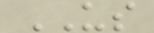US
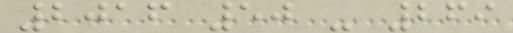2016 50 - 269
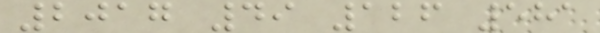2017 49 126 581
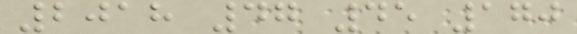2018 47 45 170
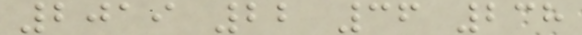2019 22 36 238
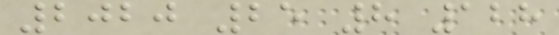2020 25 8 128
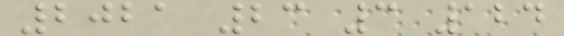2021 23 3 124
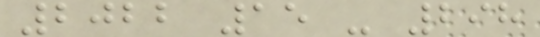2022 15 - 298
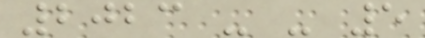2023 - - 5
